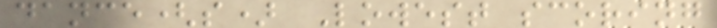dance(s) Lowest scoring
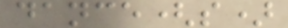dance(s)
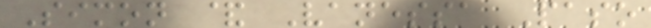Simon & Vanessa Paso
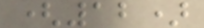(12)
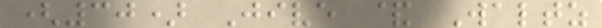(30) Jive & Waltz
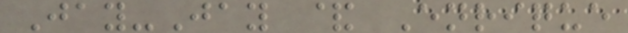Jay-Jay & Enrique
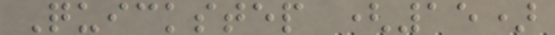Quickstep (15)
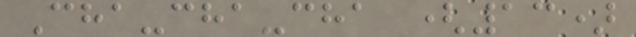Cha-cha-cha (13)
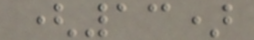(13)
